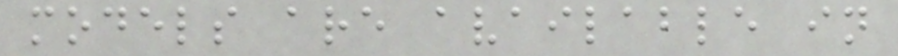models are available in
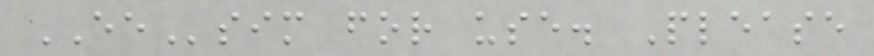EEsim for use. Please
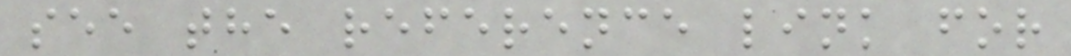see the reference link for
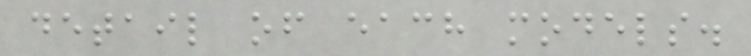detail of each models.
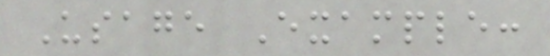Usage Example:
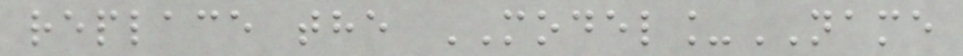replace the MODEL_NAME
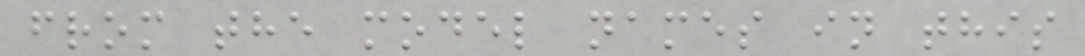from the model names in this
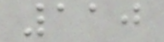110
